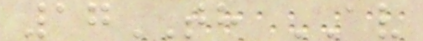17TH AV
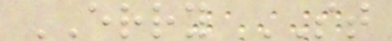ERRY ST
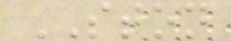STON
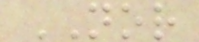NOR
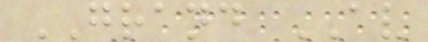GRAND AV
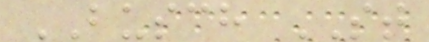BUSCH ST
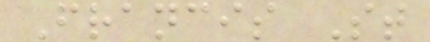Francis St
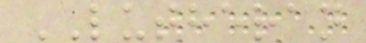LUTHERAN
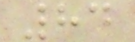84
